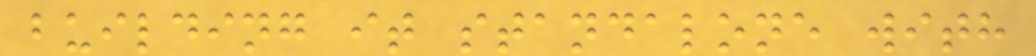building it standalone with
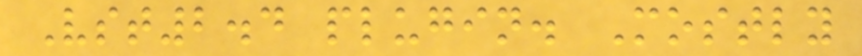Vst2.4 plugin. Mostly
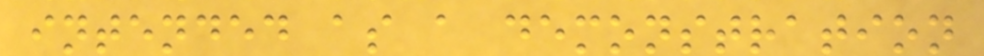intended as a demonstration
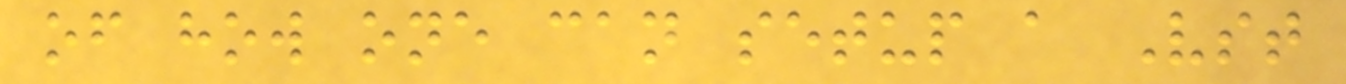of how one can setup a Vst
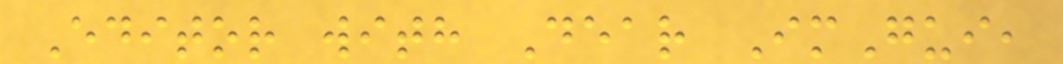Editor with Dear ImGui,
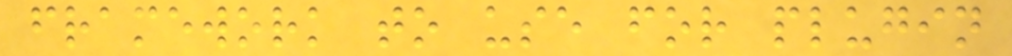framework to use for plugin
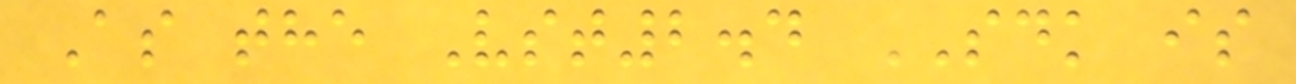As the Vst2.4 SDK is
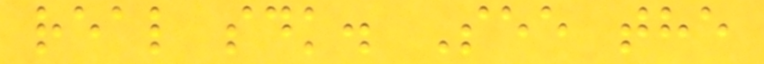real sdk. See the
